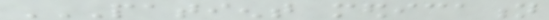PATIENT MEDICATION
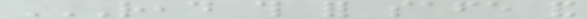READ THIS FOR SAFE AND
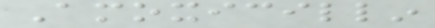Amoxicillin
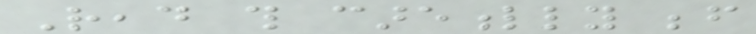Read this carefully before
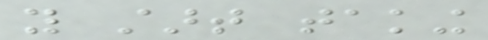you start taking
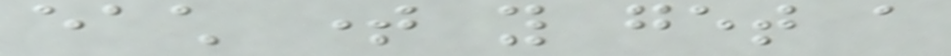each time you get a
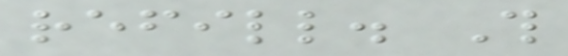refill. This
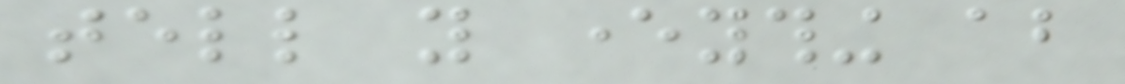tell you everything about
